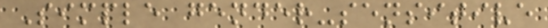Simple gender-sensitive
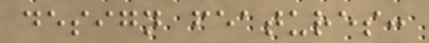design features:
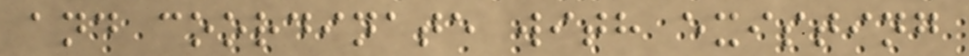and coordinate with existing
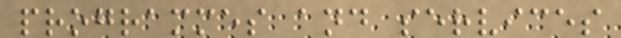programmes and services
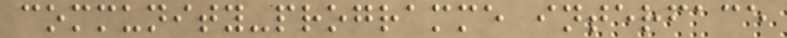community-programme interface
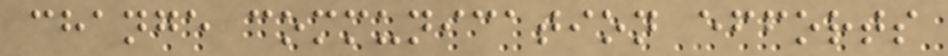change communication efforts
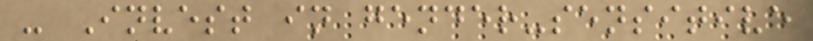- Invest in gender-sensitive
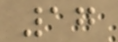17
